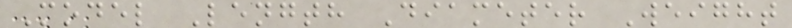Model Length Diameter Weight
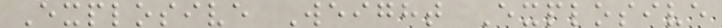Explosive Weight Explosive
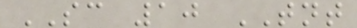SC 10 TNT
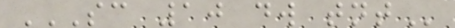SC 10 DW TNT
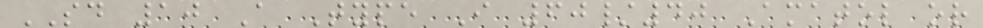SD 10 A Type I 60/40 Amatol or
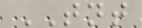TNT
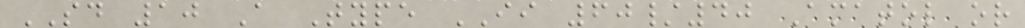SD 10 A Type II 60/40 Amatol or
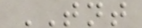TNT
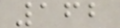162
